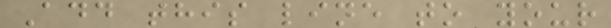Add this line to your
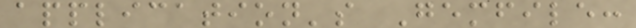application's Gemfile:
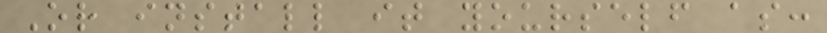Or install it yourself as:
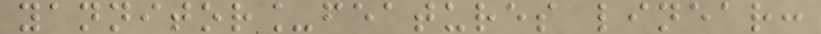yannitor_features linear:
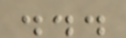...
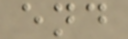end
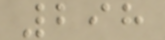298
